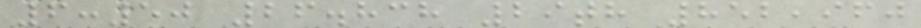6:50 26.838 29th 852,960
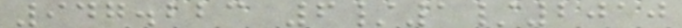947.223 6/1/2010
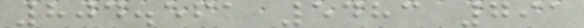804.561 5483 791
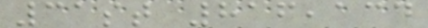31st 816,134
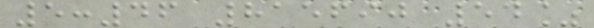5:46 815690 54%
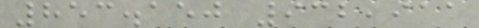853.150 932,911
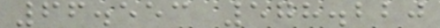66.553 578.220
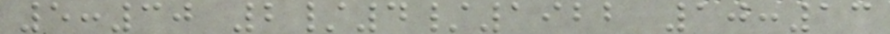5:30 2/4/1922 10:13
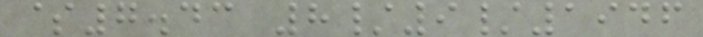$7.43 8/9/1946
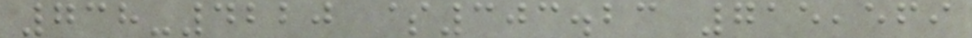738-4220 $303.23 715,569
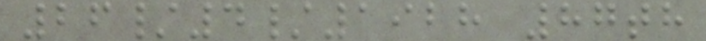26/4/1928 87th
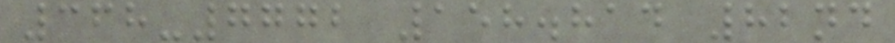368-7772 158.814 82nd
